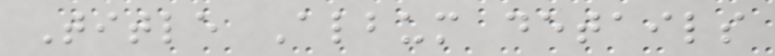Title Album details
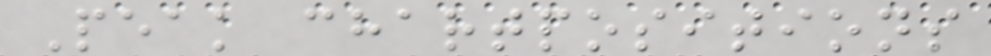Peak chartpositions
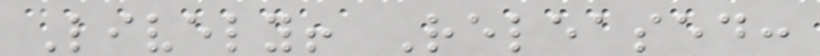Lively! Released:
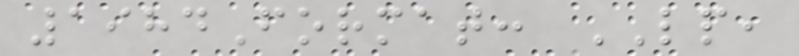1984Format: LP,
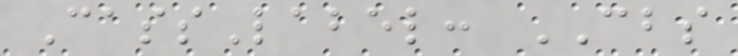CassLabel: CBS
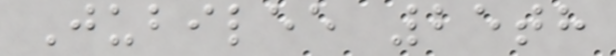Jubilee 25th
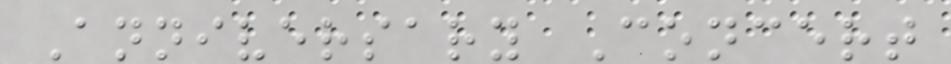Anniversary Concert
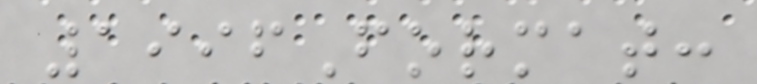1996Format:
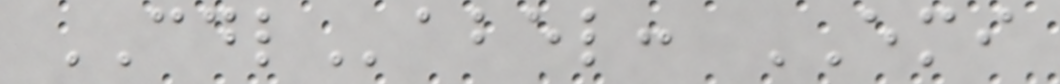CDLabel: EMI
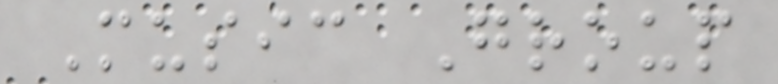Music Group
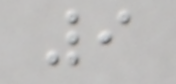9
